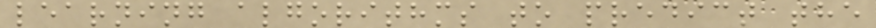learning algorithms to predict the
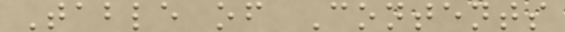Table of Contents
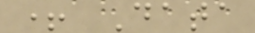+ Data
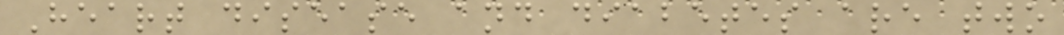Heart disease and diabetes are two
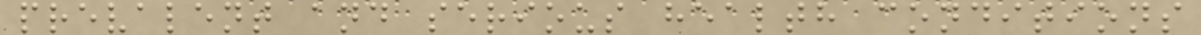prevalent and serious health conditions
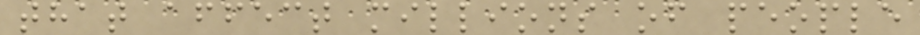that affect millions of people
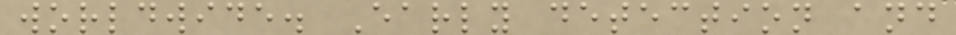worldwide. Early detection and
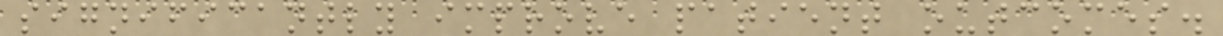significantly improve patient outcomes.
